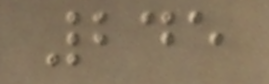245
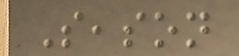Season
